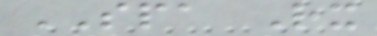SPA Rx
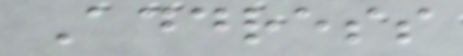Address
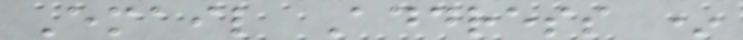Email Address *
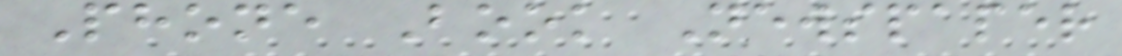Phone Book Newspaper
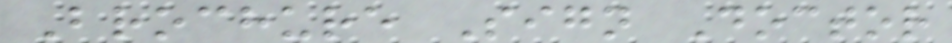Brochure Sign Doctor
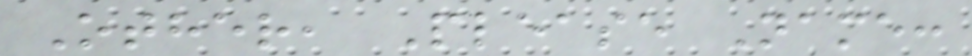Other, Please Name:
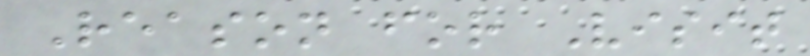Reason for Visit
